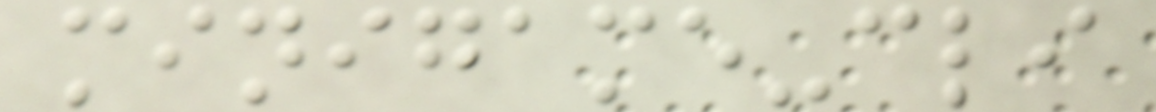minigame-cli
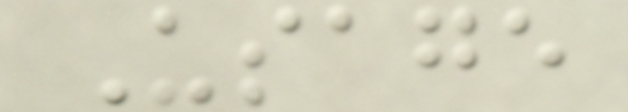Usage
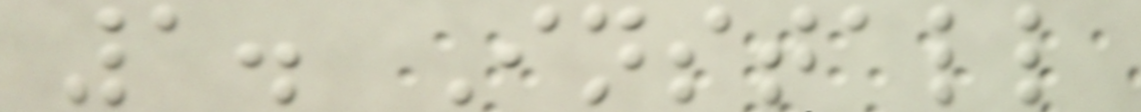1. Install
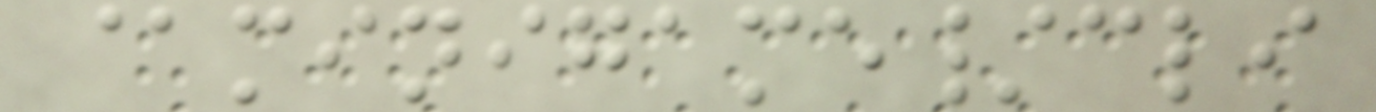@minigame/cli
